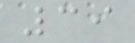39
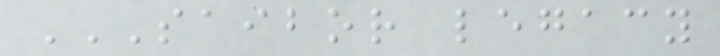SAIBOR LEGACY
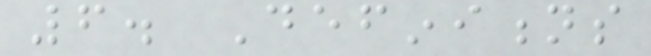6. Definitions
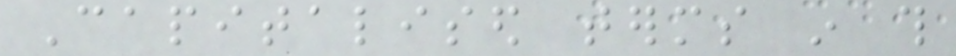Capitalised terms in this
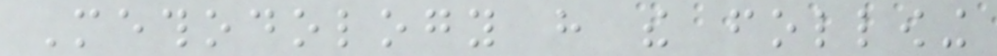Methodology have the following
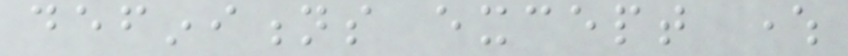definitions except where
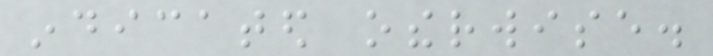indicated otherwise.
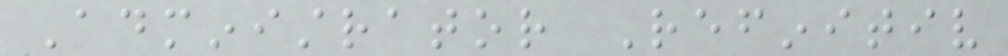Administrator Refinitiv
